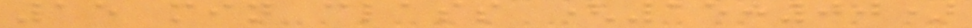15 min class (15:00)
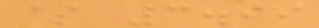$ 3.99
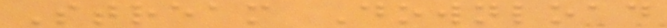Stream Download
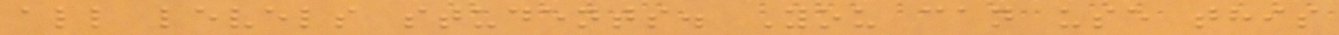all levels students. You can use this
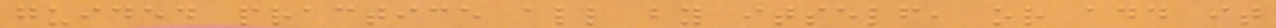guided practice all by itself, or add it
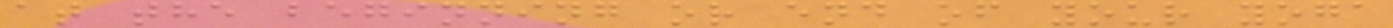at the beginning or end of your yoga
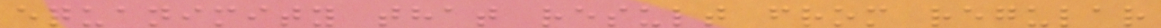equanimity that result from regular
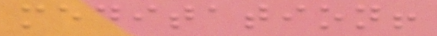meditation!
